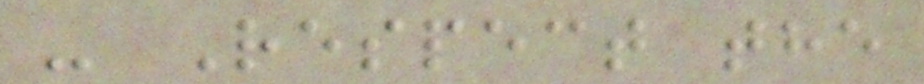- Respect the
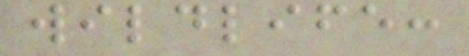wildlife:
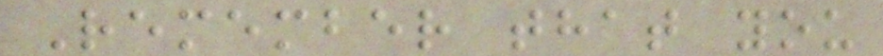Remember that you
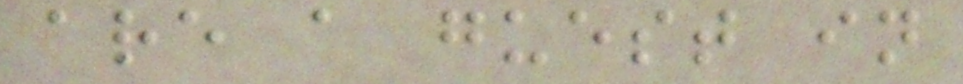are a guest in
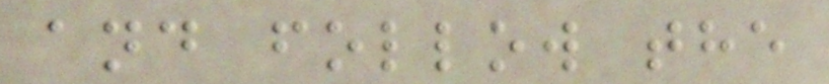and follow the
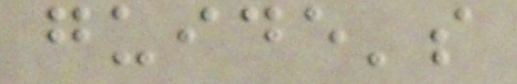guide's
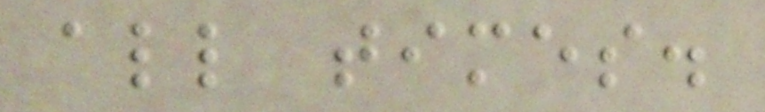all times.
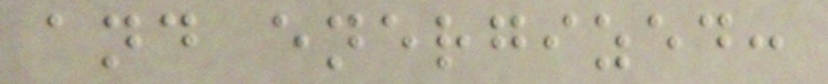and energized:
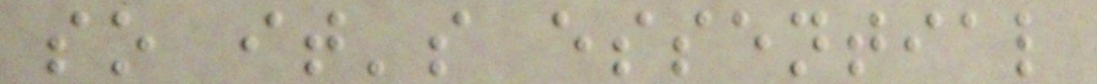so it's essential
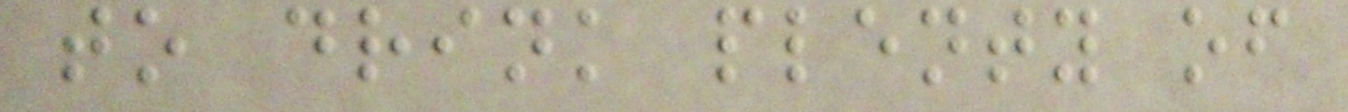to drink plenty of
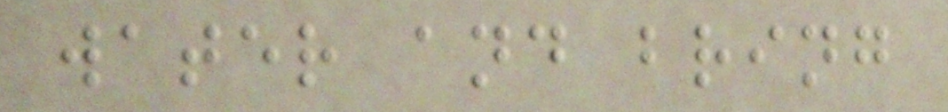water and bring
